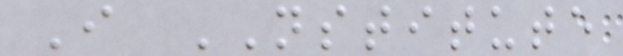I NSTITUTE
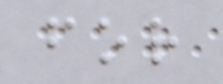for
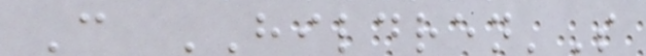C HILDREN'S
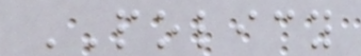POLICY
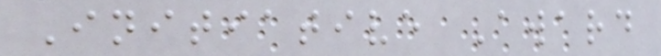Initiative Award
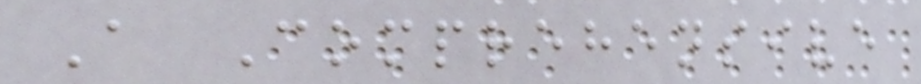A Comprehensive
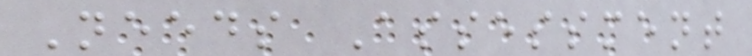Needs Assessment
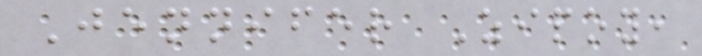Jennifer Zipoy,
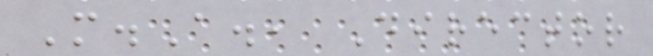M.A., Director
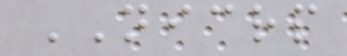NICRP
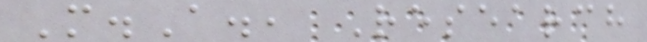M.A., Research
